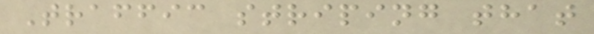Traffic striping that
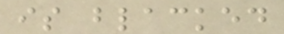is blacked
